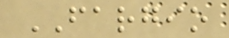FARGIO
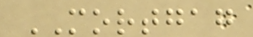MORTGAG
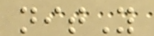nitY
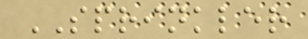SPRINKLER
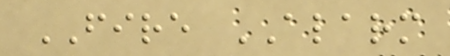FIRE ALARM
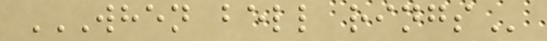WHEN BELL RINGS
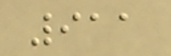911
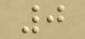0
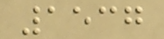1537
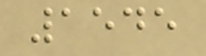1545
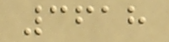3618
